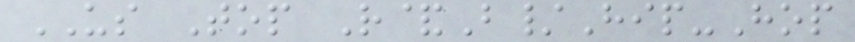US Top R&B/Hip-Hop
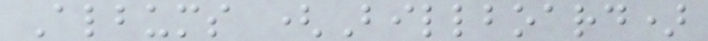Albums (Billboard)
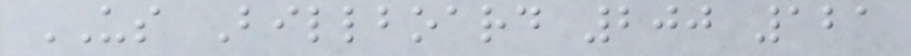US Billboard 200 121
